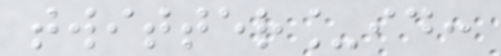twitter_id:
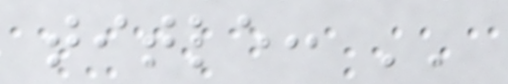title: ''
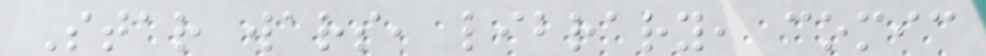Star wars, library, comic
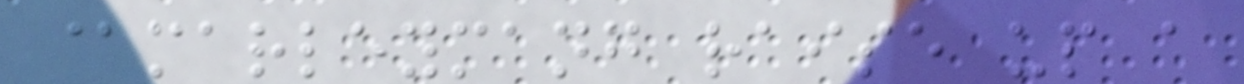@marleymang raise up a
